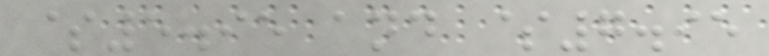$5.95 and $7.95
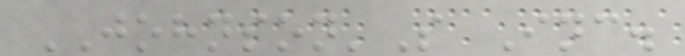JOHNSON'S Inc.
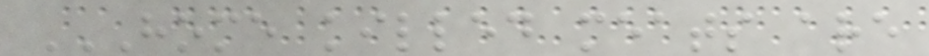HOME KILLED MEATS ARE
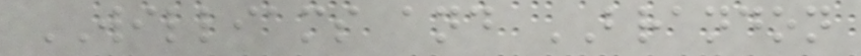WILLIAMS and BRANDON
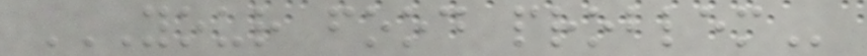YOUR FOOD PROBLEM
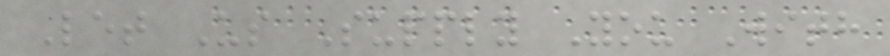Let Us Supply You With
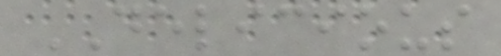DELICIOUS
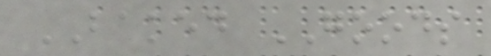BAKED GOODS
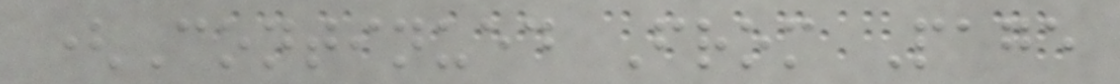(Continued From Page
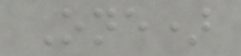One)
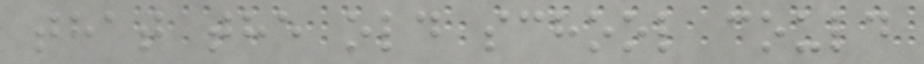that the old school could
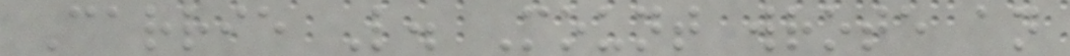Carrie L. Mount wrote an
